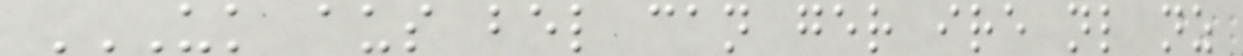UK AUS BEL CAN GER IRE NL NZ
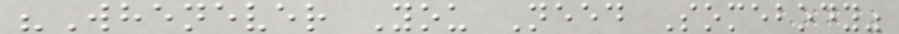"Whenever You Need Somebody"
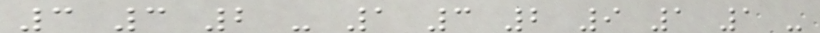3 3 2 - 1 3 2 9 1 1 -
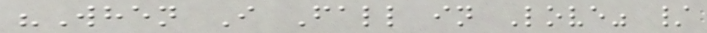"When I Fall in Love" /
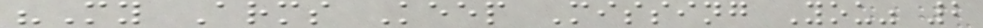"My Arms Keep Missing You" 2
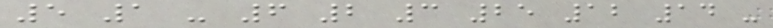5 1 - 6 2 3 25 12 14 -
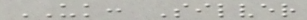UK: Silver
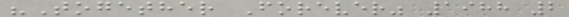"Together Forever" 1988 2
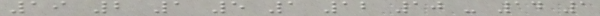19 2 1 5 1 12 10 - 14 1
